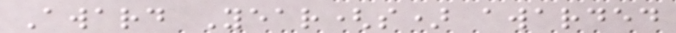Award Year(s) awarded
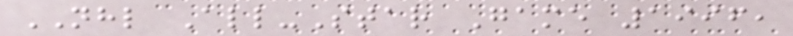NHL All-Star Game 1996,
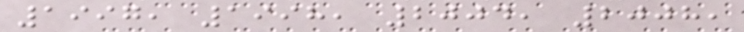1997, 1998, 2004, 2008,
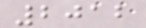2012
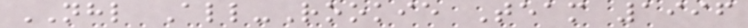NHL All-Rookie Team 1996
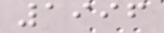1996
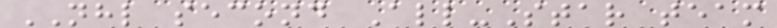NHL second All-Star team
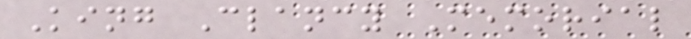King Clancy Memorial
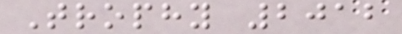Trophy 2012
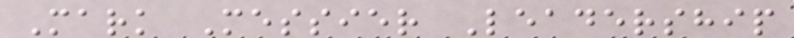Mark Messier Leadership
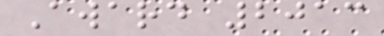Award 2013
